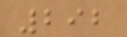292
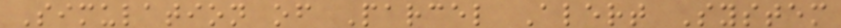Simulation of Parcel Alert System
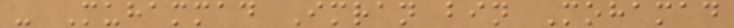- Muhammad Imran bin Mohamad
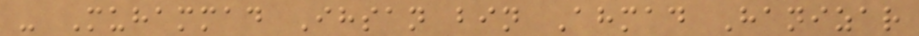- Muhammad Ihsan bin Ahmad Hanizar
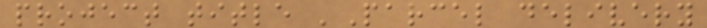project title 'Parcel delivery
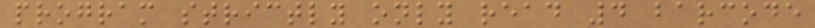program strictly only read 4 barcode
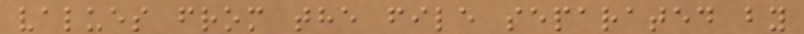values from the file separated by
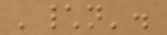'\n'.
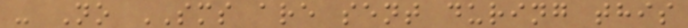- No SMS are sent during this
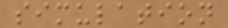simulation
